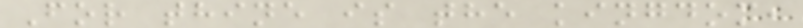For thine is the kingdom,
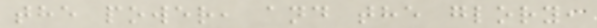the power, and the glory,
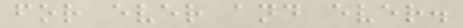for ever and ever.
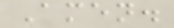Amen.
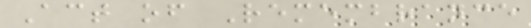Act of Remembrance
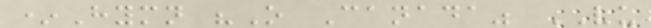*Hymn "O Canada" VU
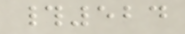#524
